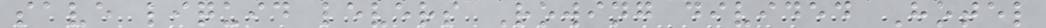save liquid levers Rowing divided Hotel
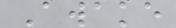Awake
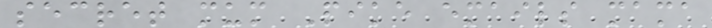secret mum Pike emails mama
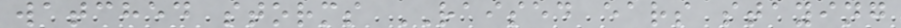watched storms RAISED ears staying
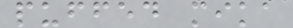puffed mika
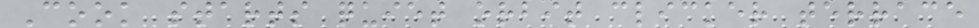Cook starts quiet orbit clicker terrace
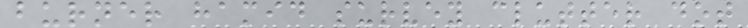burner hamid survey clutter dot
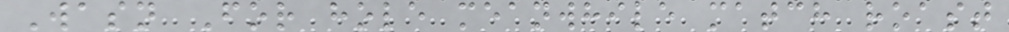Wasn For hole meanwhile match roast
